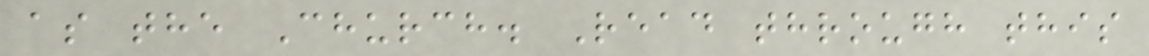as the Church. Read through this
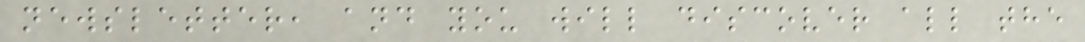newsletter, and you will discover all the
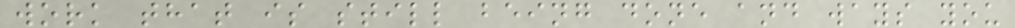work that is still being done and ways you
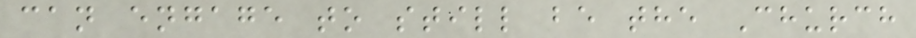can engage to still be the Church
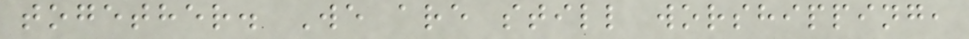together. We are still worshipping,
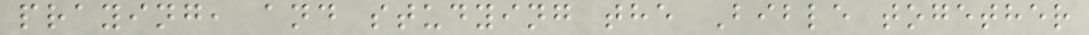praying, and studying the Bible together
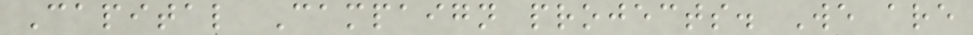Capital Campaign projects. We are
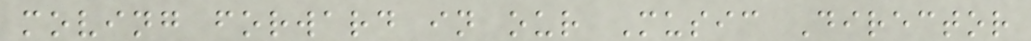moving forward in our Music Director
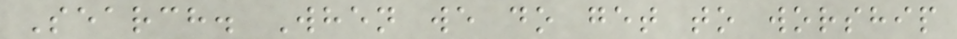Search. When we do get to worship
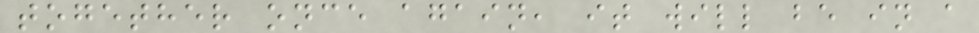together once again, it will be in a
